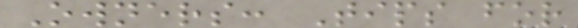Owners: Tips for
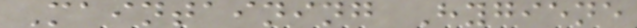Maintaining Hygiene
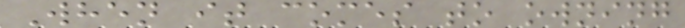When it comes to owning
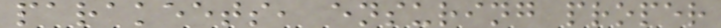parakeets, ensuring proper
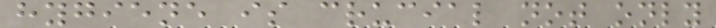hygiene is crucial not only
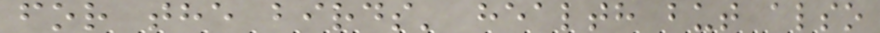for the birds' health but also
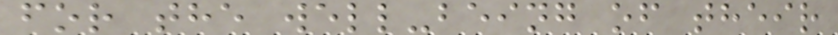for the well-being of their
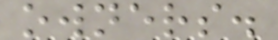owners.
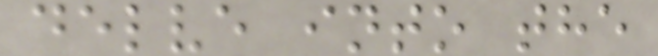delve into the
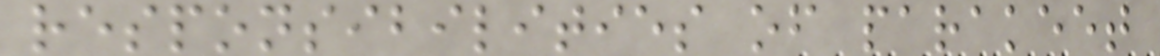responsibilities of parakeet
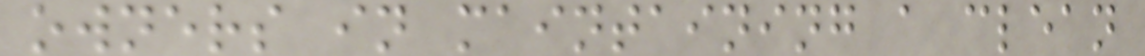owners in maintaining a clean
